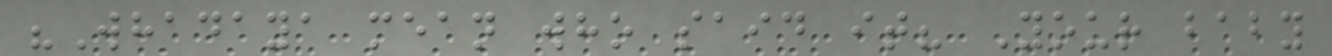"Whadaya mean who said it? Your baby
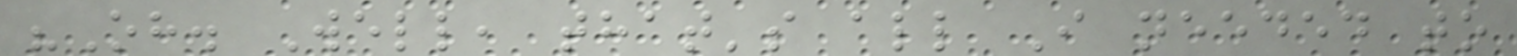"Oh. Well, that's all I needed to
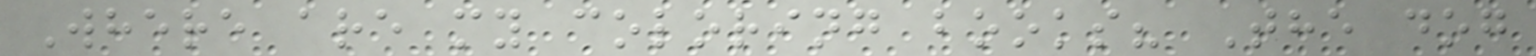Where are my coloring books? The dog
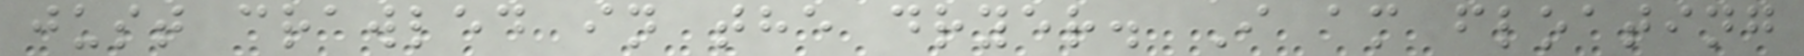just crawled in the dryer. I am floating
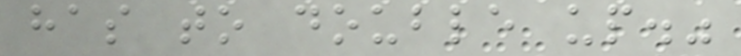has to double up."
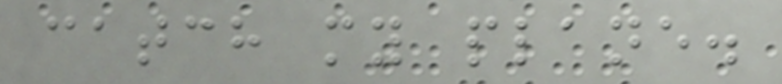catch my plane.
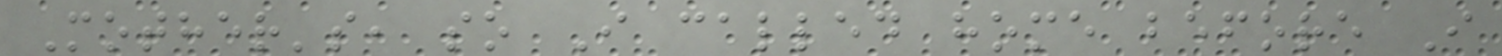Mother's, so I called home before I
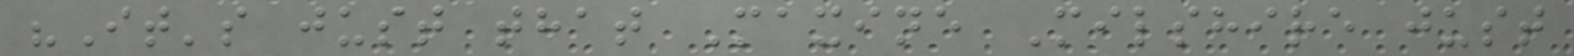"It's just that Maxine Milshire just
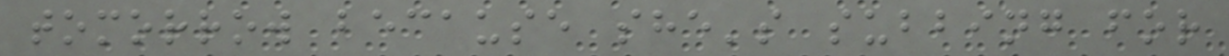tomorrow because she's subbing for
